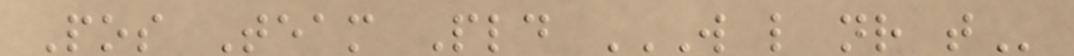Pos Team Pld W L NR T
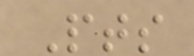Pts
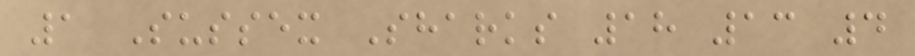1 Sussex Sharks 18 13 4
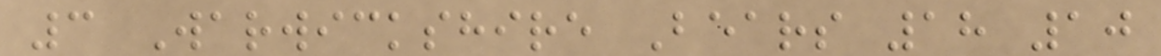3 Warwickshire Bears 18 10
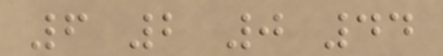6 2 0 44
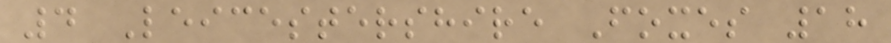4 Leicestershire Foxes 18
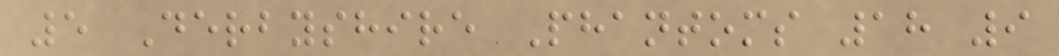5 Derbyshire Phantoms 18 9
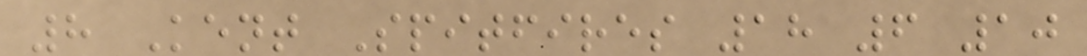8 Kent Spitfires 18 6 10
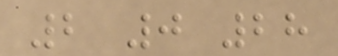2 0 28
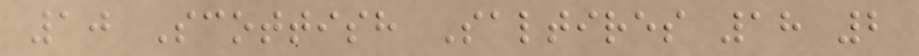10 Scottish Saltires 18 2
